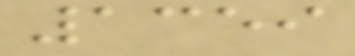1359
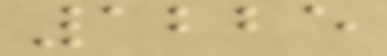1225
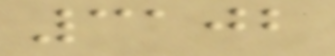3102
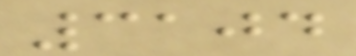3104
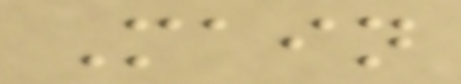Main
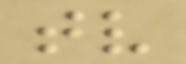tv
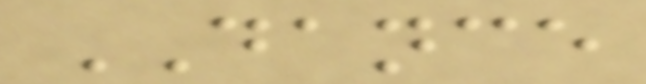DANCE
